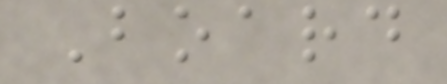Board
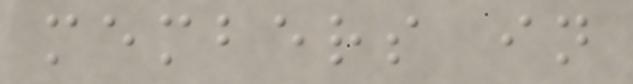members in
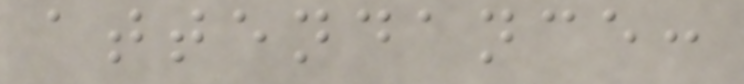attendance:
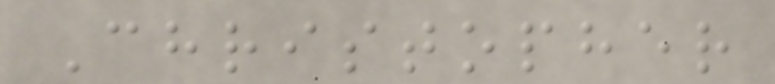Christopher
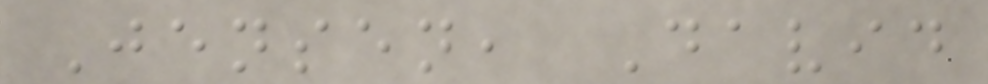Jensen, David
